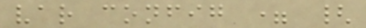var config = {
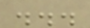...
